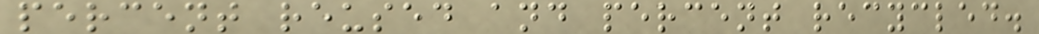percent reused and percent recycled.
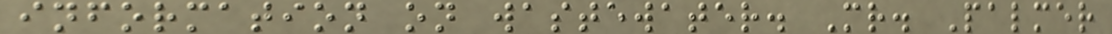information on wastewater. Mr. Palmer
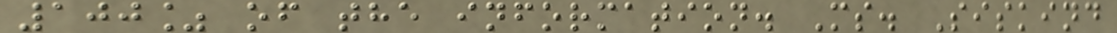100% of the information. Ms. Siskind
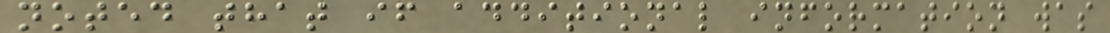noted that if additional information was
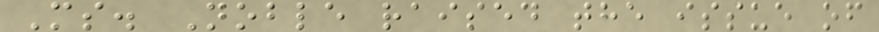Ms. Noble raised the issue of
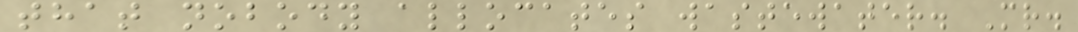that nobody allocates wastewater. Mr.
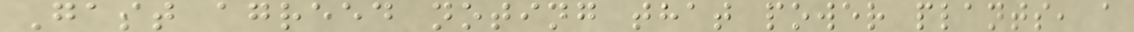Gast agreed noting that power plants, a
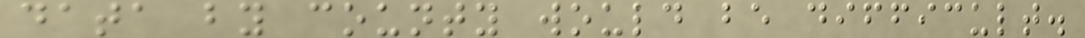data by county would be difficult.
